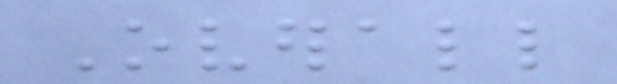Overall
